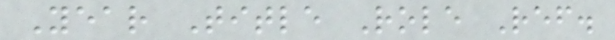Year Title Role Ref.
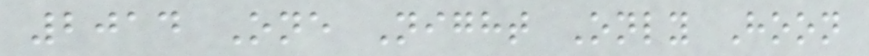2014 One Night Only Hoon
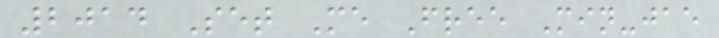2014 Set Me Free Min-jae
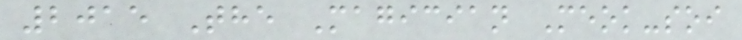2015 The Magician Meok-soi
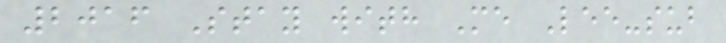2016 Stay with Me Lee-sub
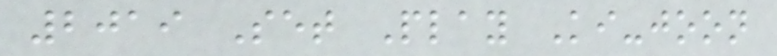2019 Set Play Ki-joon
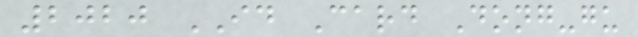2020 ID Card Dong-gu
